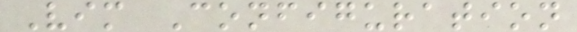Vim Configuration
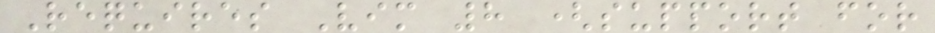Requires Vim 8 (support for
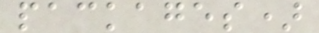packages)
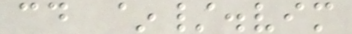cd ~/.vim
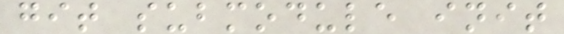git submodule init
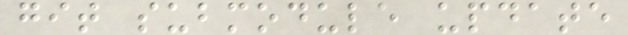git submodule update
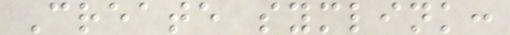Create symlink:
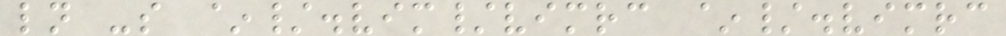ln -s ~/.vim/vimrc ~/.vimrc
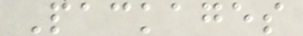Packages
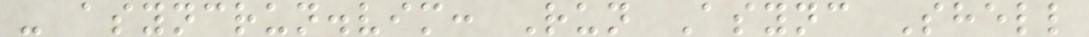- asyncrun.vim: Run Async Shell
